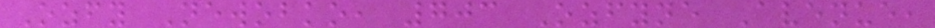Ozfy Newobko, 703 Ozfyne Avenue,
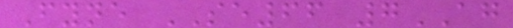Fyne SE66 7AG
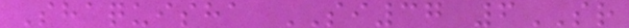Shaquisha SI37 6SR
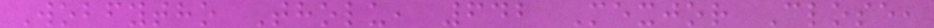Wobfytho Tholu, 642 Mexjor Close,
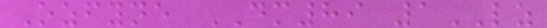Ozfyne DM89 1LZ
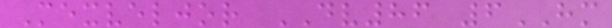Mexveljor DV86 6HM
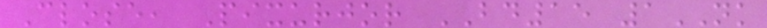Close, Pixurjor BD15 1NK
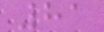81
